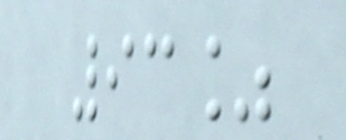93%
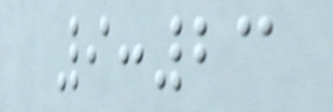9:23
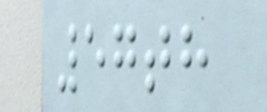57th
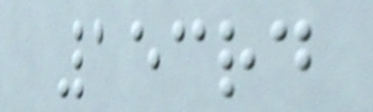153rd
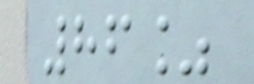86%
